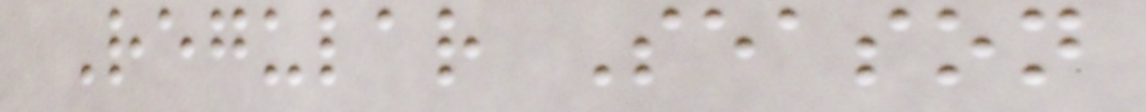Regular Season
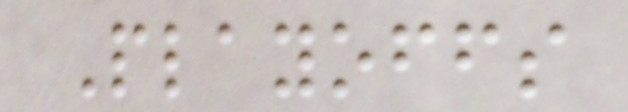Playoffs
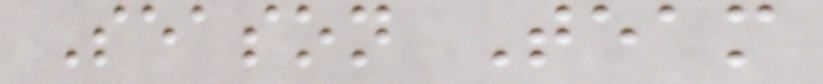Season Team
